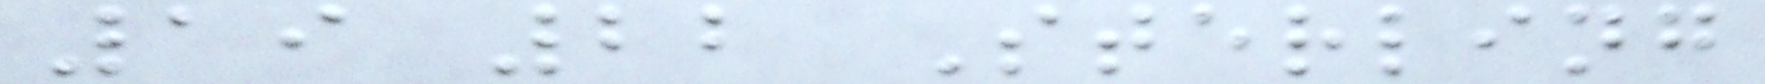19 22 Sterling
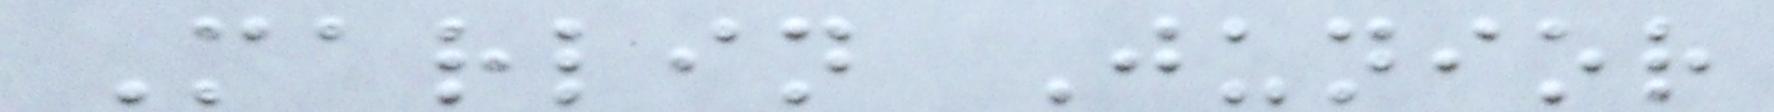Marlin Junior
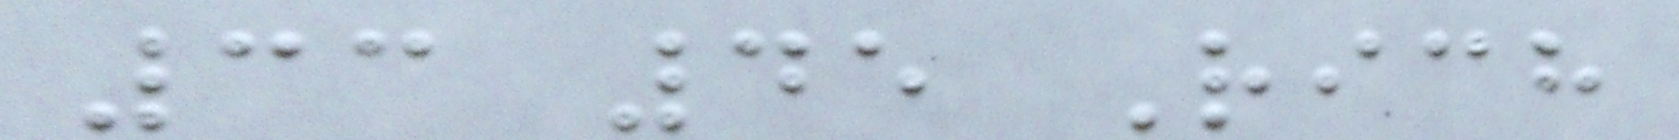33 45 Rich
